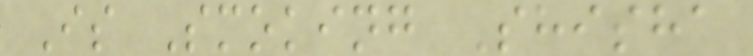Is Smoking Shisha
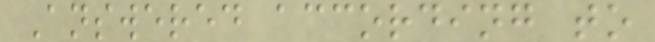Answered according to
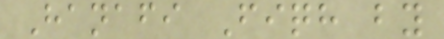Hanafi Fiqh by
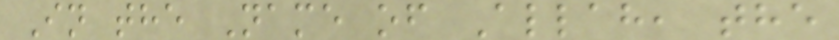In the Name of Allah, the
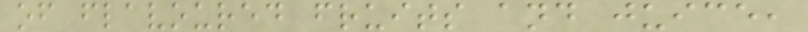of flavoured fruits and juice,
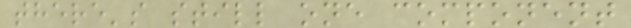there's still one component
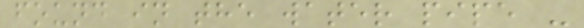found in the water pipe -
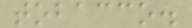tobacco.
